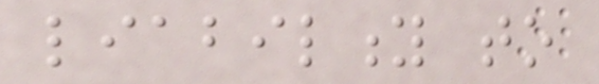liability to
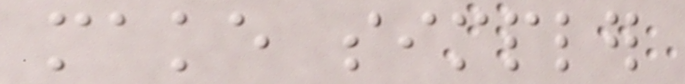make simpler
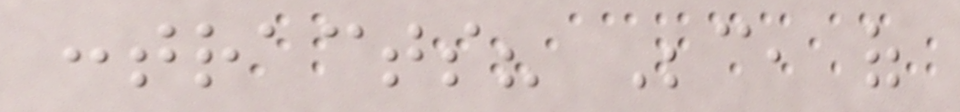contracts? Because, of
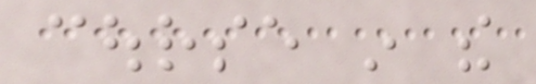course in the
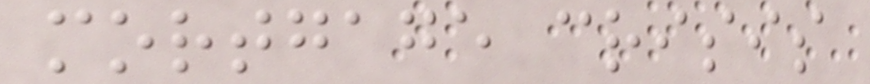mortgage crisis
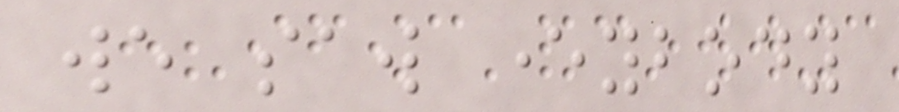we saw everybody
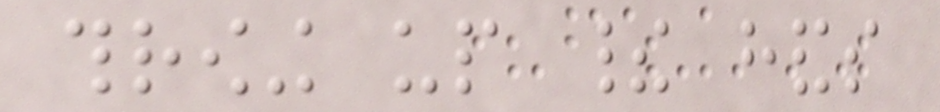throwing up their hands
